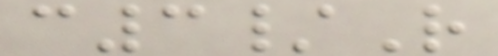c3/R
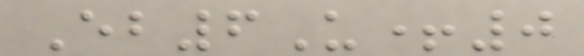Eb6U+0
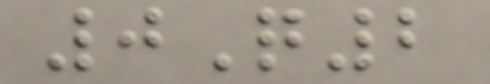0Q2
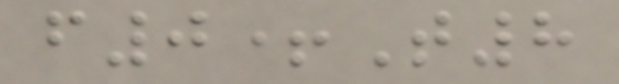f0+T8
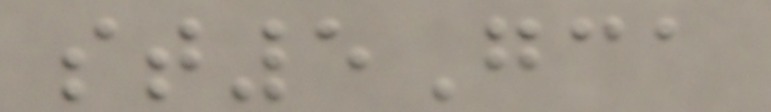st5Gca
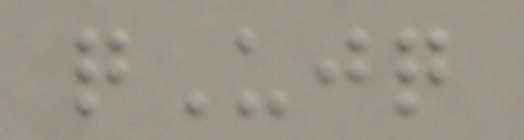qUjq
